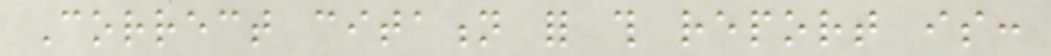Correct citation for this report is:
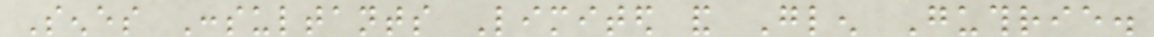Senes Consultants Limited and Glen Guthrie.
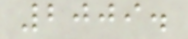2009.
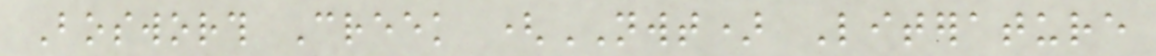Bosworth Creek (NWT) Literature
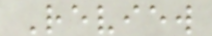Review
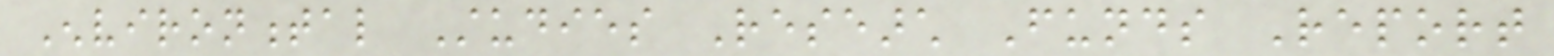Environmental Studies Research Funds Report
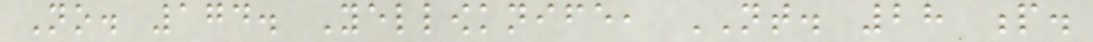No. 174. Yellowknife, NT. 28 p.
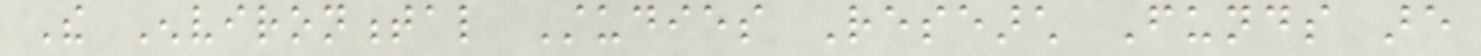The Environmental Studies Research Funds are
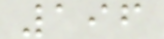196
